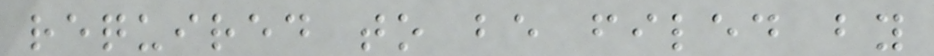required to be filed by
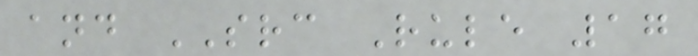and SRC Rule 17
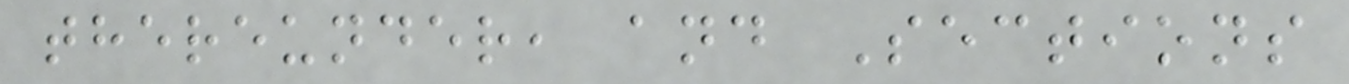thereunder, and Sections
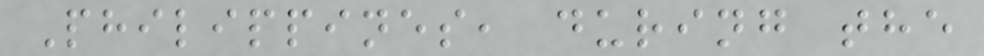Philippines, during the
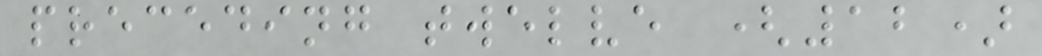preceding twelve (12)
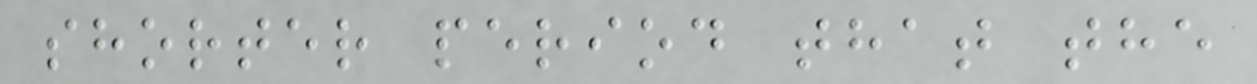shorter period that the
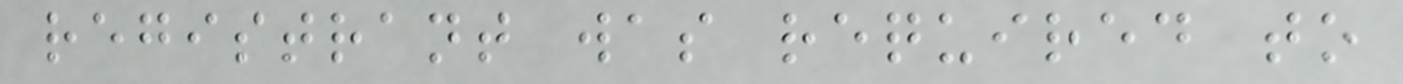registrant was required to
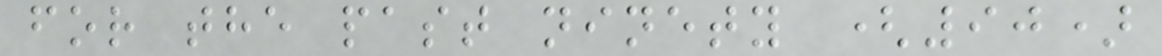for the past ninety (90)
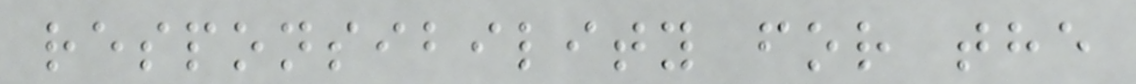responsibility for the
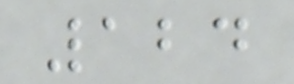124
